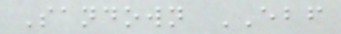Sandown EBF
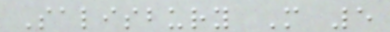Salisbury M 5
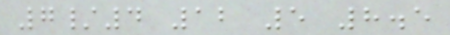7/4 12 5 8.5
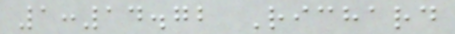1:14.72 Richard
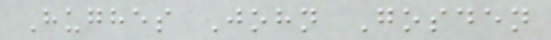Hughes John Gosden
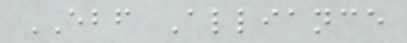EBF Alliance
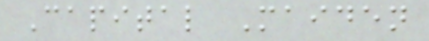Capital Maiden
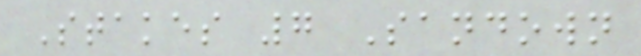Stakes 7 Sandown
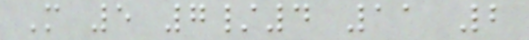M 5 7/4 11 2
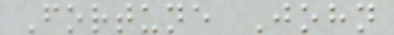Fortune John
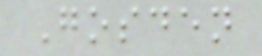Gosden
